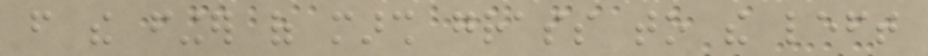from the finger of marsh grass to the left
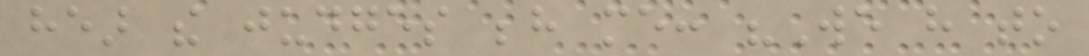hear the judges behind me: "We have to
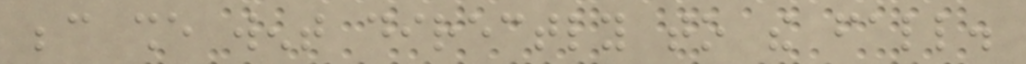because she went directly to the fall.
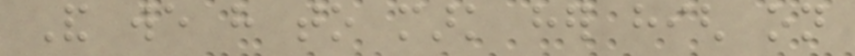And we have to mark her high on
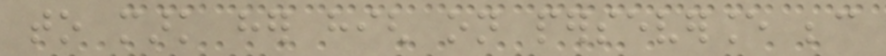to mark her high on perseverance because
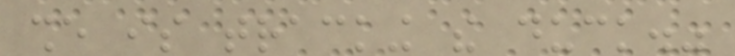she is tracking the duck."
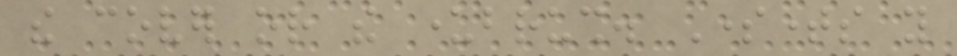the cover or the underbrush. Sometimes you
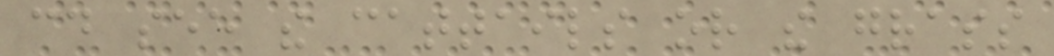could see the cattails or the grass
